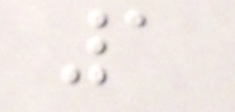1
